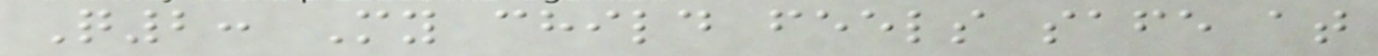Q2: My child feels safe at
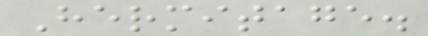Hermitage.
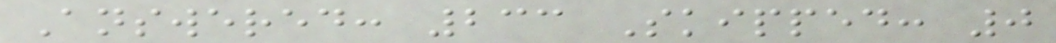Answered: 233 Skipped: 0
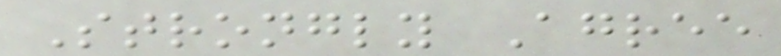Strongly Agree
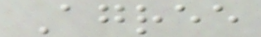Agree
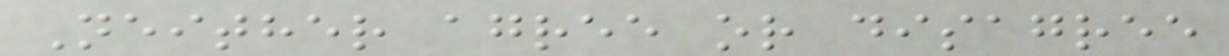Neither agree or disagree
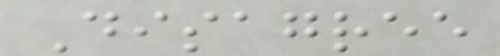Disagree
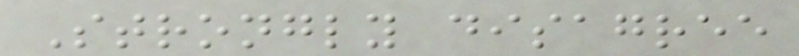Strongly disagree
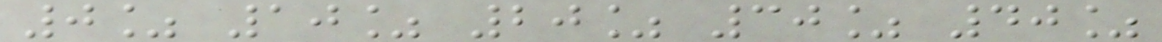0% 10% 20% 30% 40%
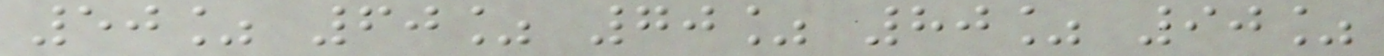50% 60% 70% 80% 90%
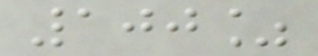100%
